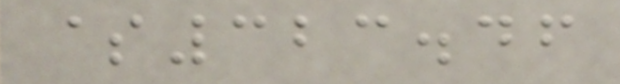$323.46
